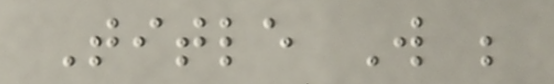Title Will be
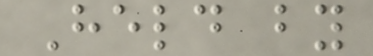Held by
